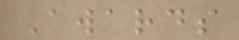Awards
